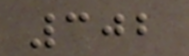302
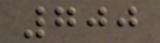700
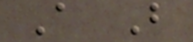A B
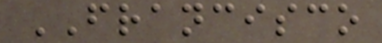FRANCISCO
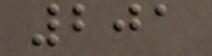201
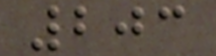203
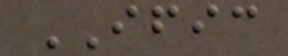IFIC
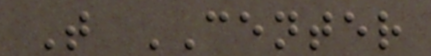T CENTER
